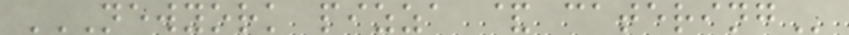NEWYORK PIZZA & CATERING
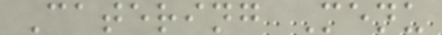Catering Menu
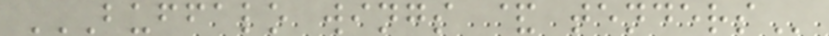BUFFALO WINGS & TENDERS
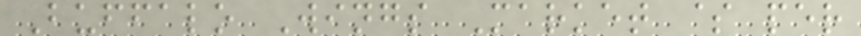Buffalo Wings Market $ per
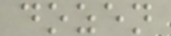dozen
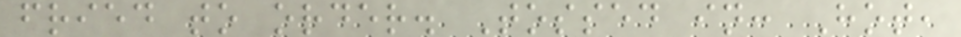fried to order. Tossed in: Hot,
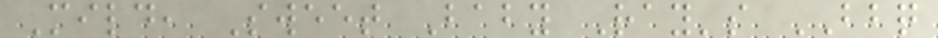Mild, Sweet Baby Ray's BBQ
